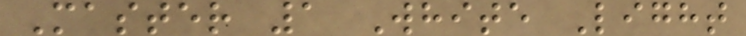Master 1 White Light
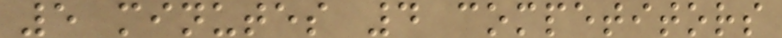5 minutes 4 competitors
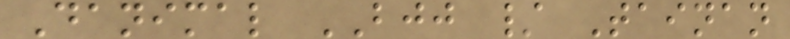Danimal BJJ / Tainan
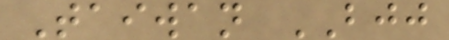Taiwan BJJ
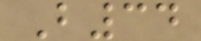B34
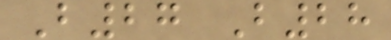B27 B28
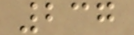237
